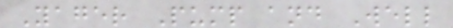Yager Pump and Well
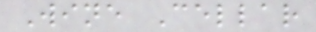Wine Cellar
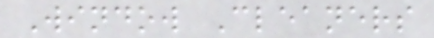Window Cleaners
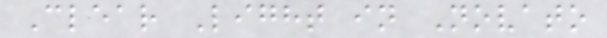Clear Light in Novato
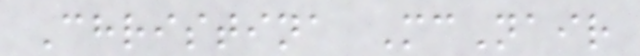Christina McNair
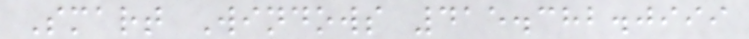Smart Windows 415.382.0999
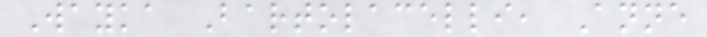Wayka Bartolacelli, Anne
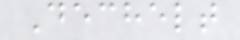Dechelt
